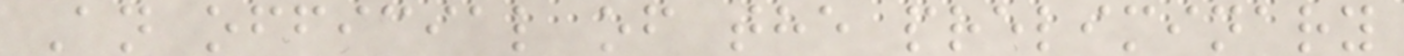An official of the preliminary
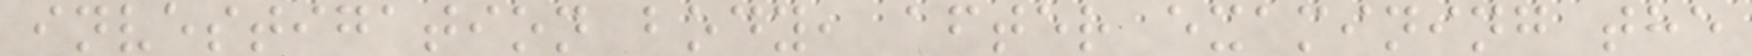investigation body, after examining the
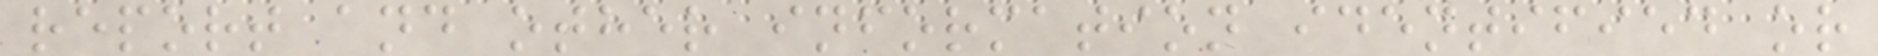report and other information identified or
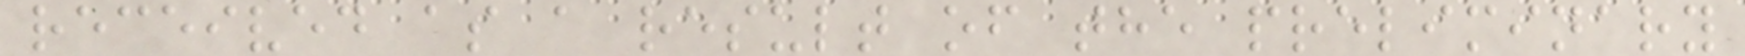received as a result of the preliminary
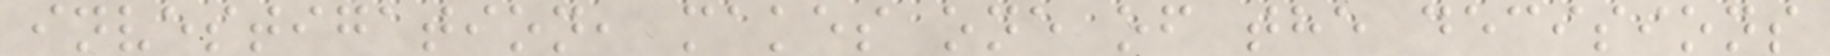investigation, makes one of the decisions
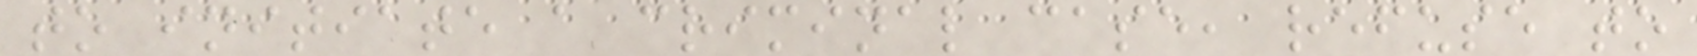to initiate a criminal case, refuse to
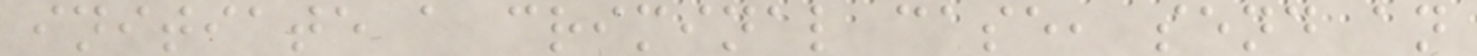initiate a criminal case, send an
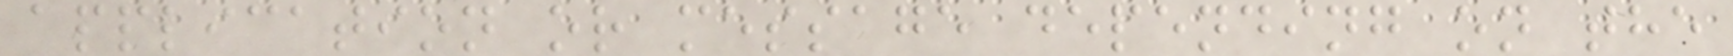application or message depending on the
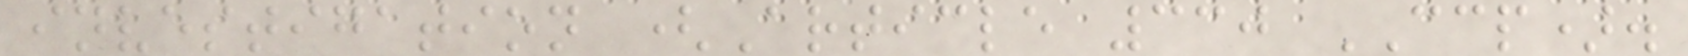investigation (Article 330 CCP).
